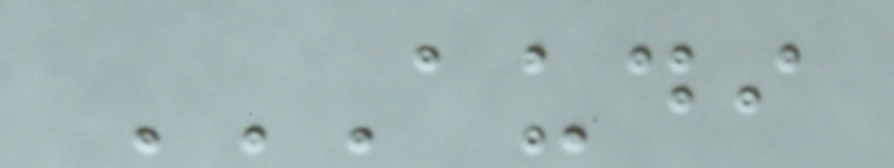AUDI
